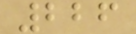226
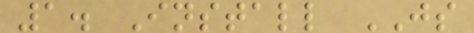1. Install JS
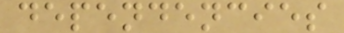dependencies
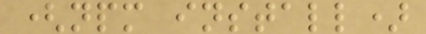(npm install)
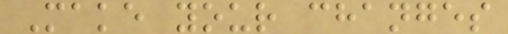Make your changes
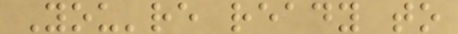You're ready to
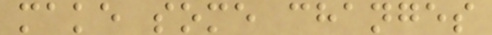make some changes
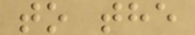to the
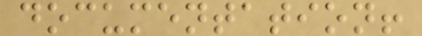documentation!
